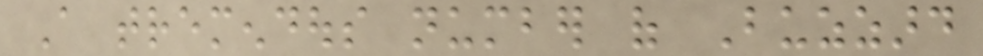A tremendous number of Buzzard
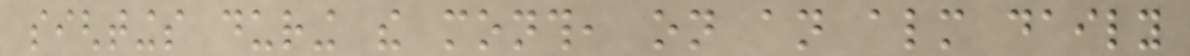sightings during the month, on an almost daily
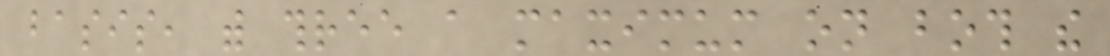basis, with three a maximum on both the
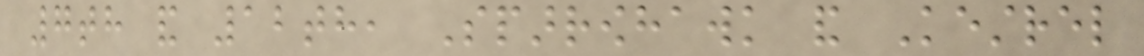7th and 12th, Sparrowhawk and Kestrel
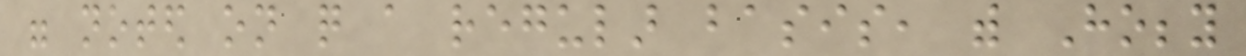were noted on quite a regular basis, with Hobby
